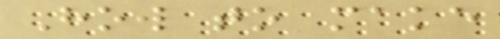How to make
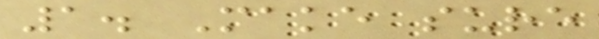1. Make sure
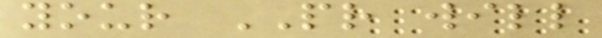your PR will
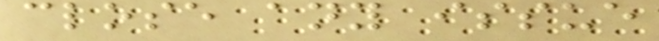close any issue
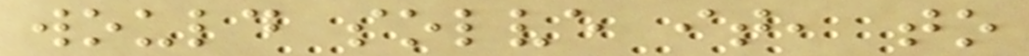would solve it, to
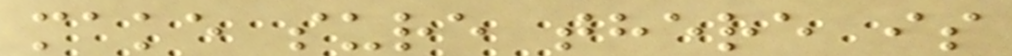make sure there is
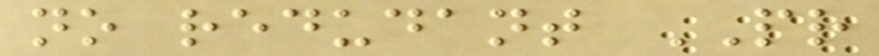no redudant PR
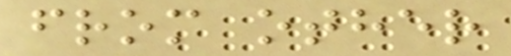from other
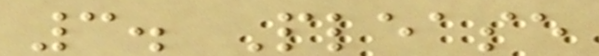3. Please
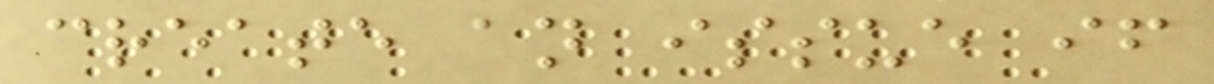create an issue if
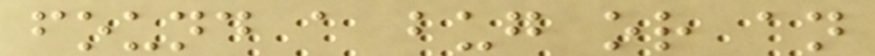found a bug or an
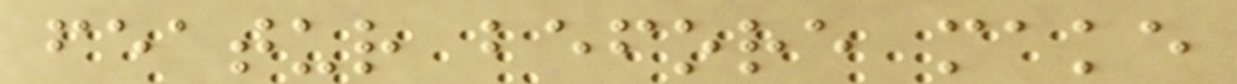featur before make
